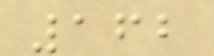162
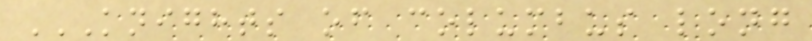KNIGHTS OF COLUMBUS LONG
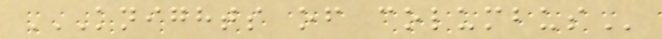KNIGHTS OF COLUMBUS
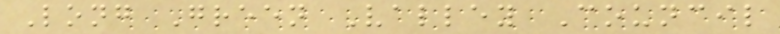Long Green Valley Council
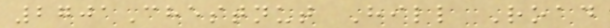2701Chestnut Hill Road
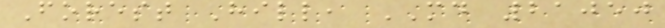Forest Hill, MD 21050
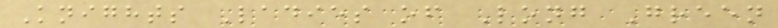Knights Ladies of Long Green
